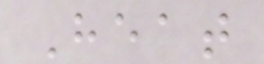Heat
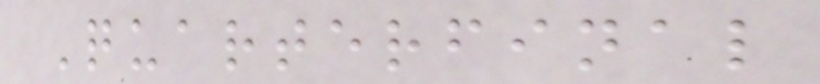Quarterfinal
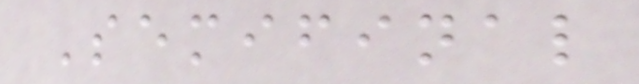Semifinal
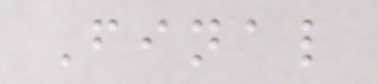Final
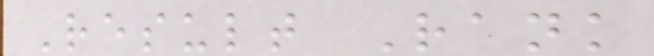Result Rank
